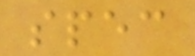spec
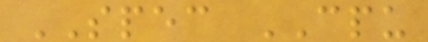SPEC CPU
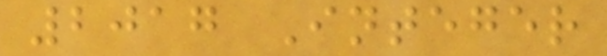2017 Integer
